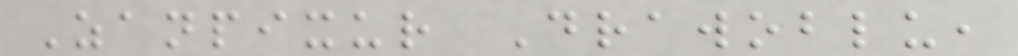Zanpixur Drawoblu,
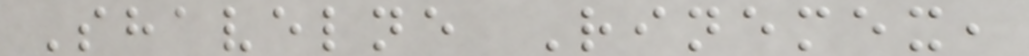Shavelne Rinemex,
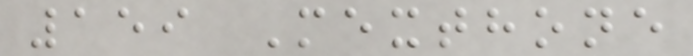159 Mexthone
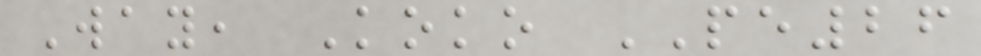Way, Koko PE26
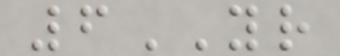6YR
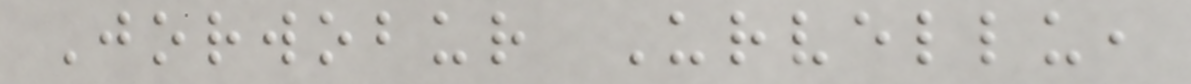Jorwobur Urvellu,
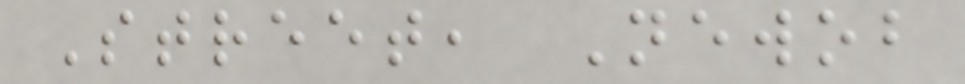Street, Newob
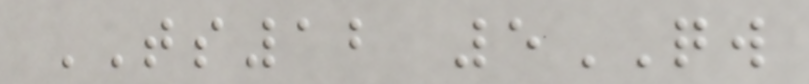TS12 5QW
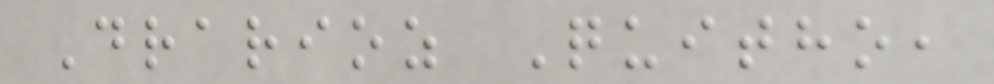Drarioz Quitho,
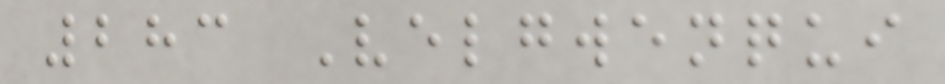283 Velgwenqui
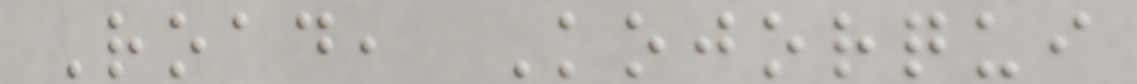Road, Kojorqui
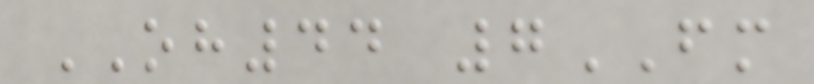OH44 7FM
